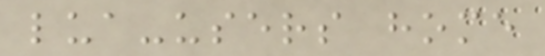lua-users home
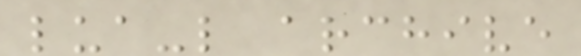lua-l archive
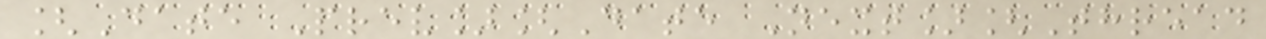[Date Prev][Date Next][Thread
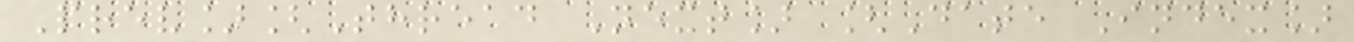Prev][Thread Next] [Date Index]
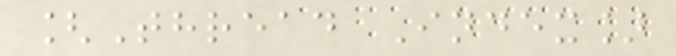[Thread Index]
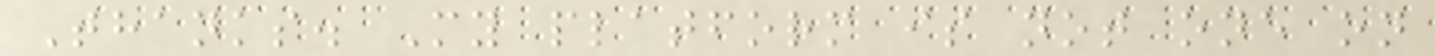Thanks. My platform is not one on
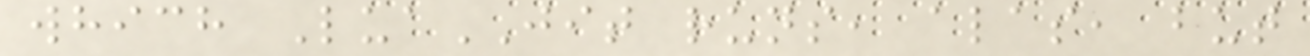which LuaJIT runs, alas, but
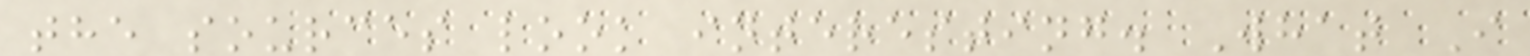the sources look interesting. What I
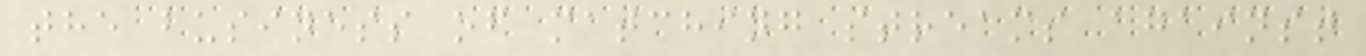the business of matching streams against
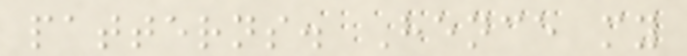patterns. Hence my
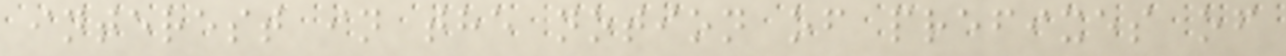interest in the notion of prefixes of
